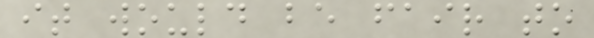it would be fair to
